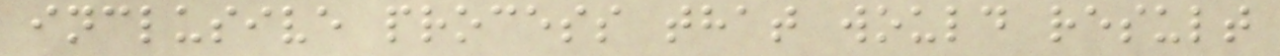inclusive process that would result
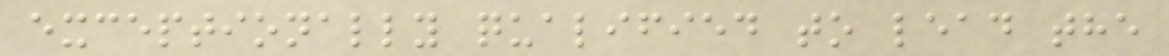exceptionally qualified to lead the
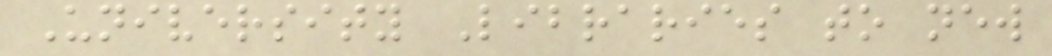University Libraries to new
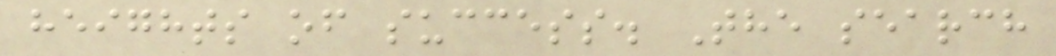heights of success. The search
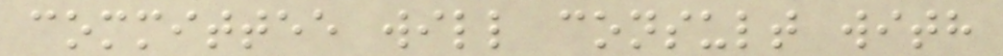committee will consult with
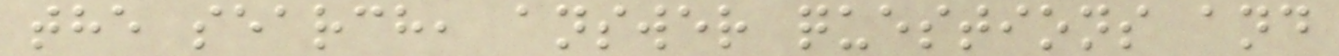the search, answer questions and
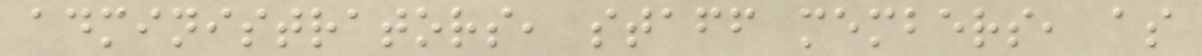administrators, staff members, as
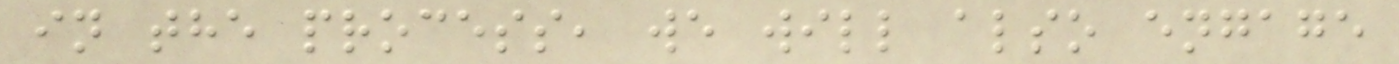in the process, we will also engage
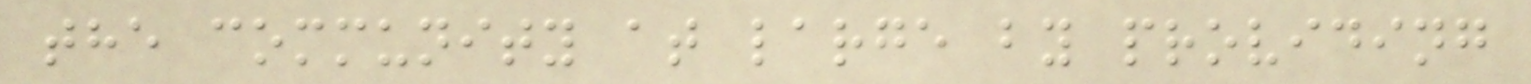the community at large by providing
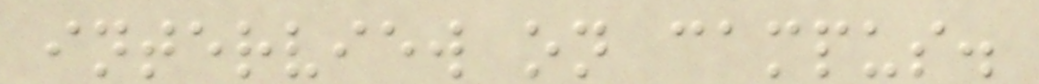interview on campus.
